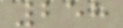258
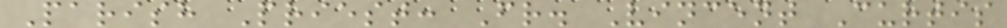Parish Priest: Fr. Vincent Curtis
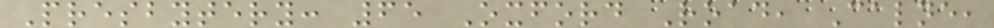Presbytery: 65 Oxford Road, Calne,
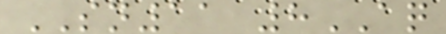SN11 8AQ
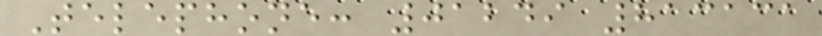Telephone: 01249 813131
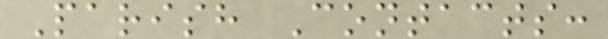Parish Contacts:
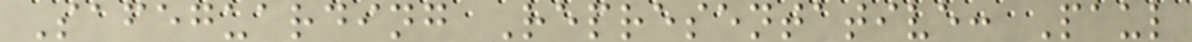Safeguarding Representative: Paul
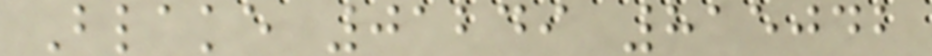Blake 01249 815042
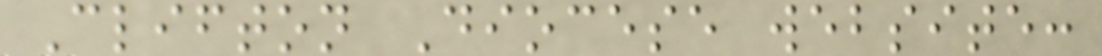Clifton Diocese website:
